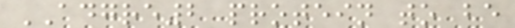ADGRE2 protein to be
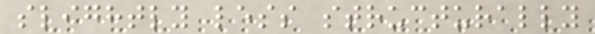slightly less structurally
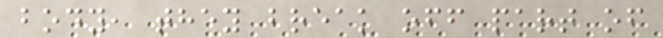body, they break off part of
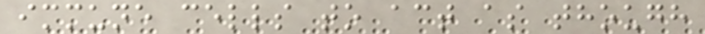immune cells to act as though
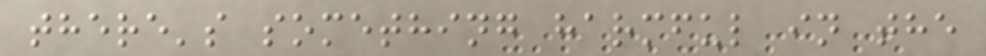there's something harmful in the
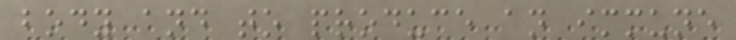body and to produce an immune
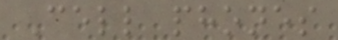Cell phones
